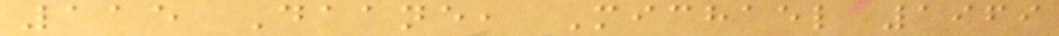115 Daane, Michael 1969
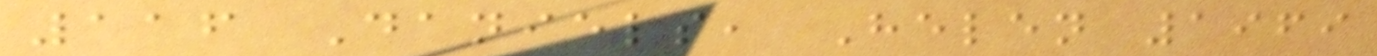116 Daniels, Helen 1969
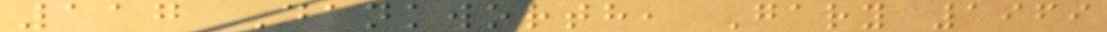117 Dankworth, Gary 1969
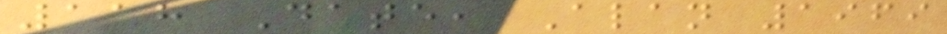118 Date, Alan 1969
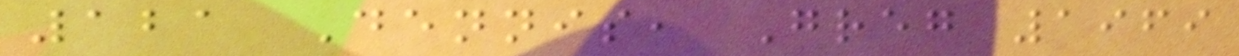121 Dennis, Greg 1969
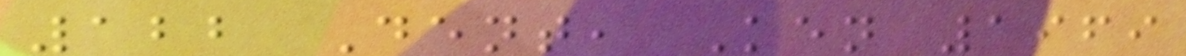122 Dent, Ken 1969
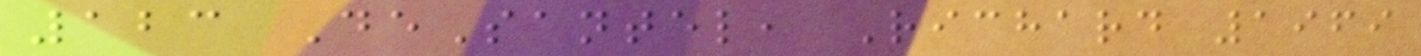123 DeSantel, Richard 1969
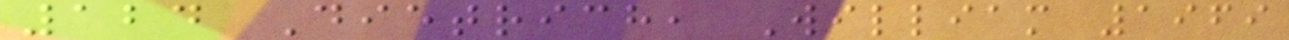124 Dietrich, William 1969
